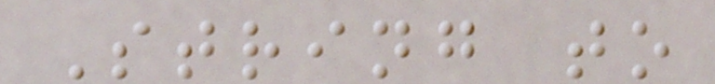String to
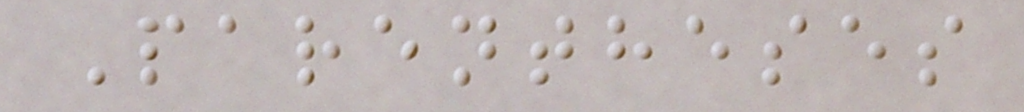Parentheses
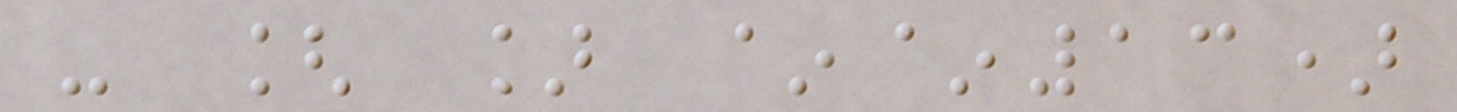- [ ] ~~13)
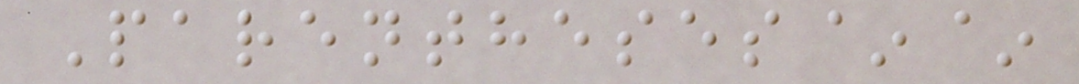Parentheses~~
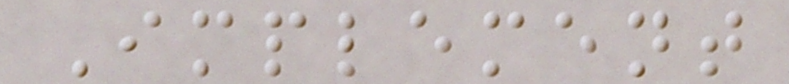Implement
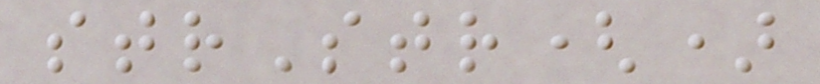strStr()
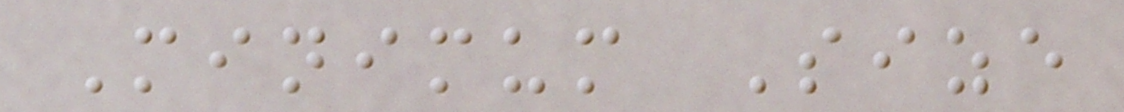Minimum Size
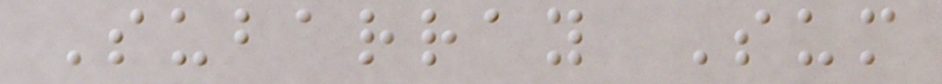Subarray Sum
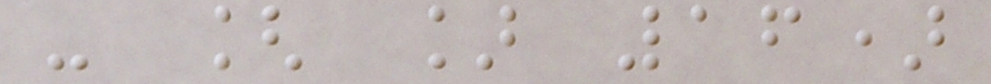- [ ] 16)
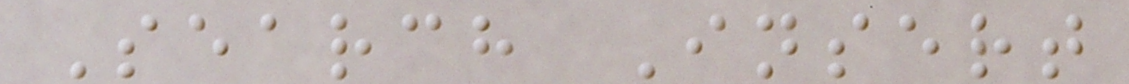Search Insert
